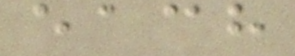each
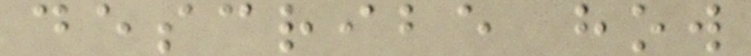describe how
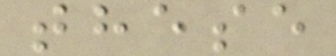these
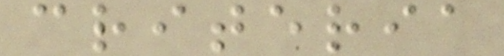criteria
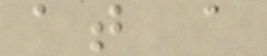at a
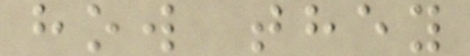how they
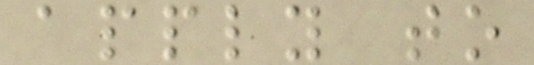apply to
